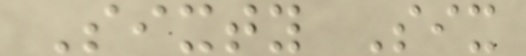Sixty Six
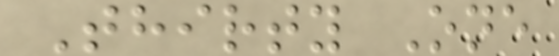Thirty One
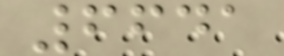6641
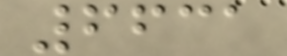6631
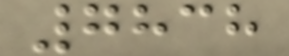7838
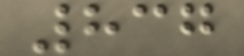837
